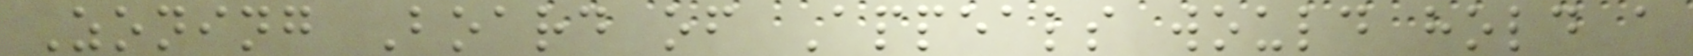Zoning Board of Appeals would hold a
